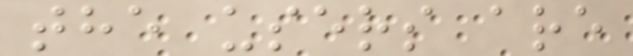the users are
